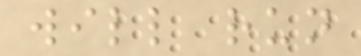will run
